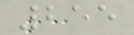255
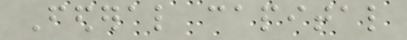Federal capital
